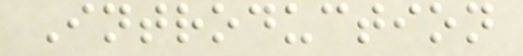Introduction
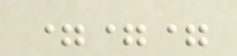===
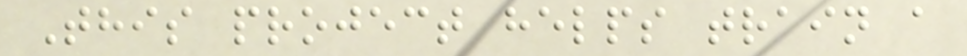This project helps train a
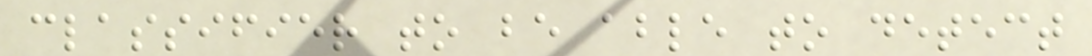classifier to be able to detect
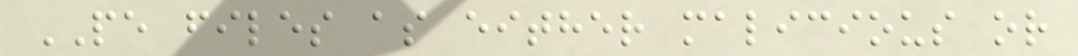PE files as either malicious or
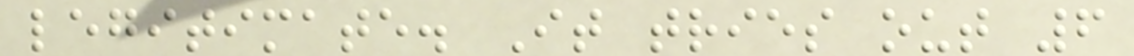legitimate. It tries out 6
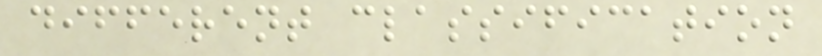different classification
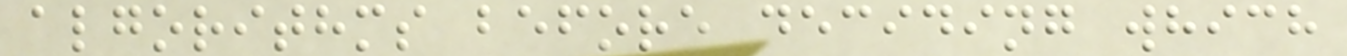algorithms before deciding which
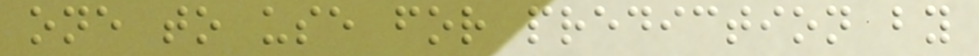one to use for prediction by
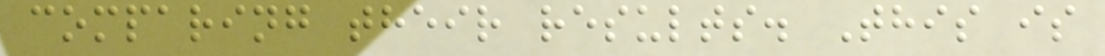comparing their results. This is
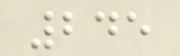245
